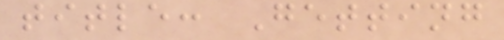title: Getting
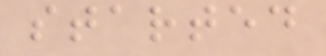started
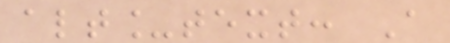alt_text: A
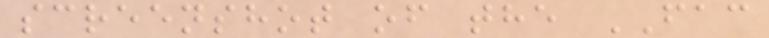screenshot of the FAC
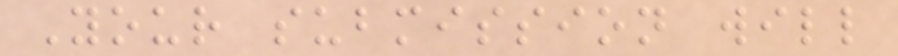Your submission will
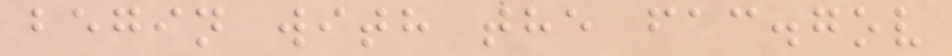begin with the fac.gov
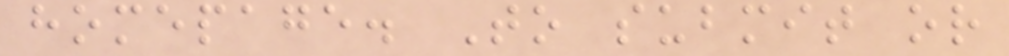homepage. To submit or
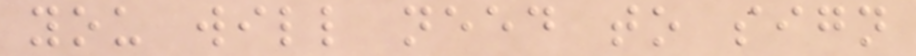you will need to sign
